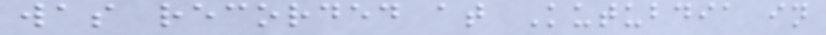was recorded at Kutubdia in
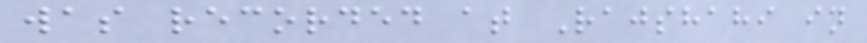was recorded at Rajshahi in
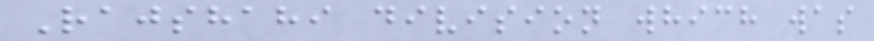Rajshahi division which was
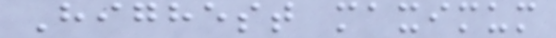Highest maximum
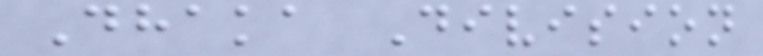Dhaka Division
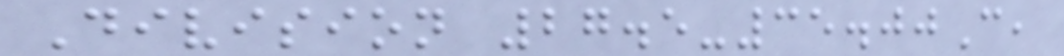Division 27.5-35.00C,
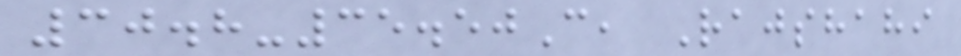30.8-35.50C, Rajshahi
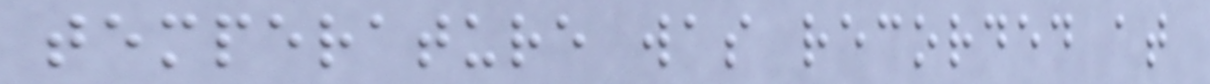temperature was recorded at
